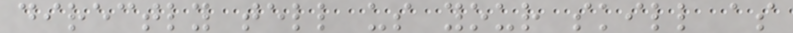directly tell us your skill as
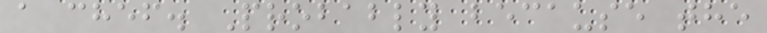a chef. Probably because the
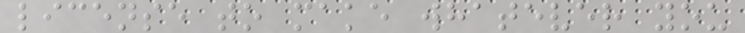license to make whatever you
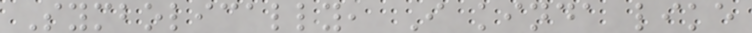Symbolically, I kinda like
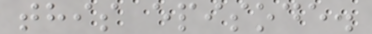this episode.
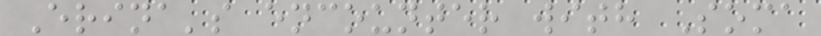Erina's encounter with Soma
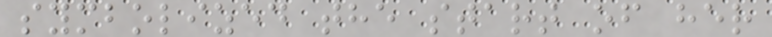symbolized the start of her
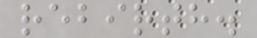rebirth.
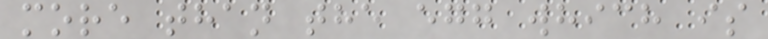more than the egg which is
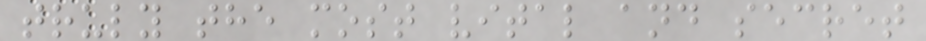truly the most vital and secret
